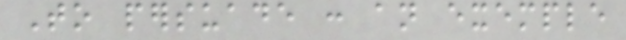To persuade : an exemple
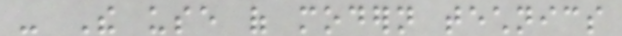- The use of modern technics
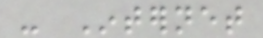- Internet
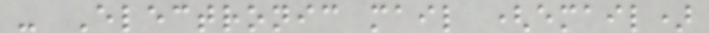- Electronic mail (email)
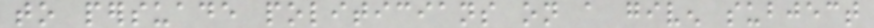to persuade politicians on a given subject
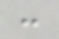:
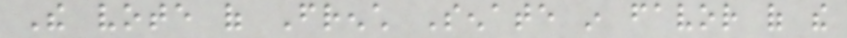The vote of French Senate in favor of the
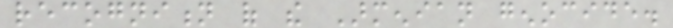recognition of the Armenian genocide.
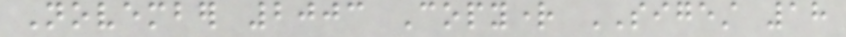November 2003 Copyright SIGEST 18
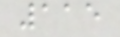115
